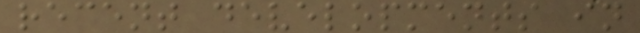recent developments in
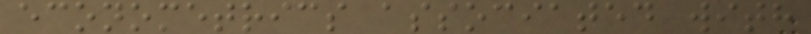econometrics associated with
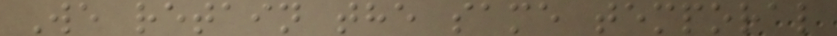We retain the same temporal
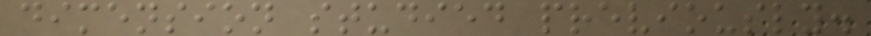dimension studied previously.
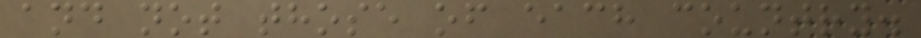and not those of each country.
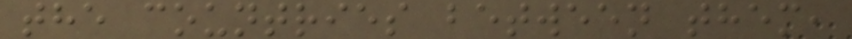the countries between them,
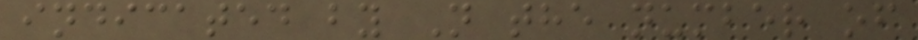indicated by N the number of
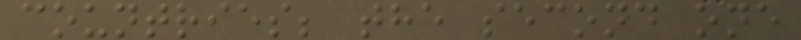countries; the second one
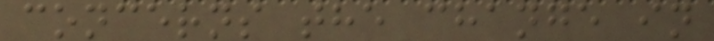concerns the change in
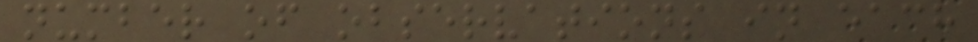number of observations in each
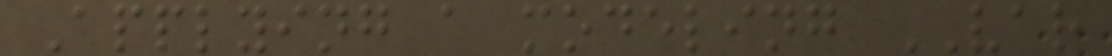Applying a modeling VAR
